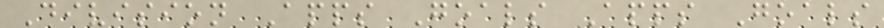Division Apps Goals Apps Goals
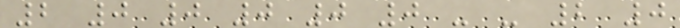2 0 0 0 0 0 - - 2 0
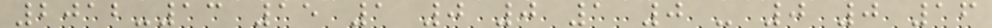2012-13 15 1 0 0 1 0 - 0 0 16
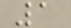1
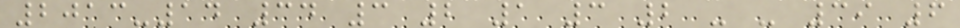2013-14 34 3 2 1 3 2 - - 39 6
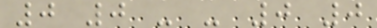0 0 - - 0 0
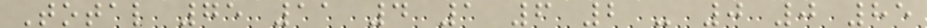Total 75 11 4 1 6 2 - 0 0 85
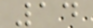14
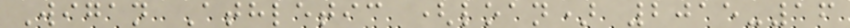Wigan Athletic (loan) 2015-16
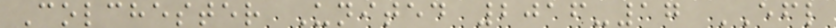Colchester United 2016-17 EFL
